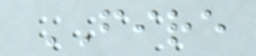FIRE
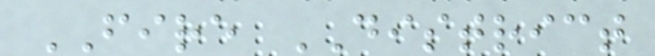FIRE DISTRICT
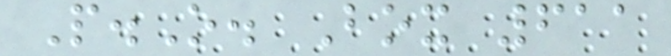P.O. Box 611
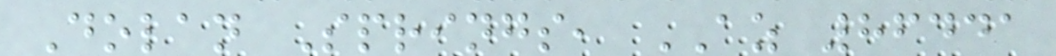Dolan Springs, AZ 86441
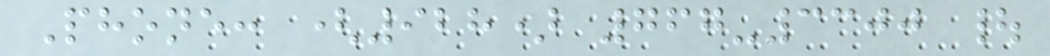Phone: (928) 767-3300 |
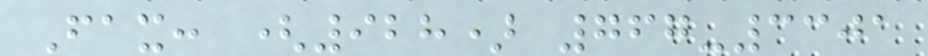Fax: (928) 767-3301
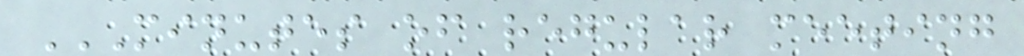MINUTES OF REGULAR MEETING
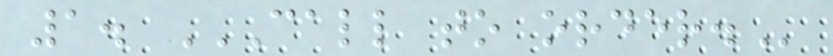1. CALL TO ORDER.
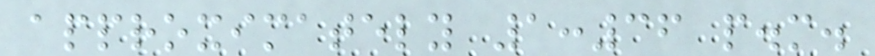approximately 1:36 p.m.
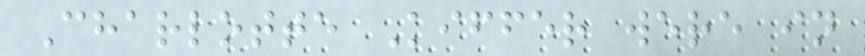Charlotte Kiffer were in
